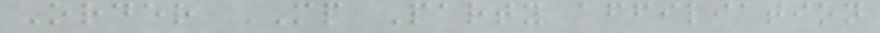Order MP Party affiliation
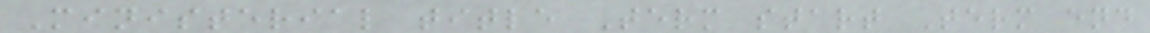Ministerial title Term start Term end
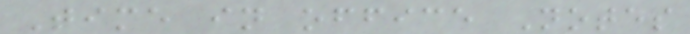Time in office Notes
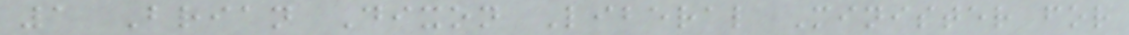1 Brian Dixon Liberal Minister for
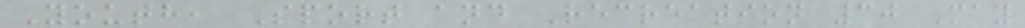Youth, Sport and Recreation 30 May
